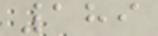189
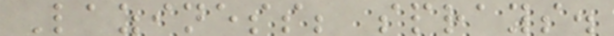Laziness; sprays.
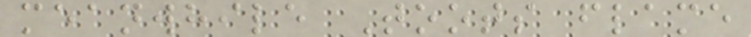meanwhile Toots flame
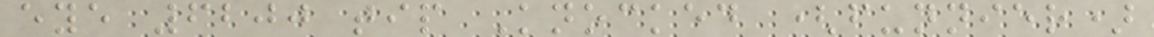eye 6200 tip Knocked (funnier)
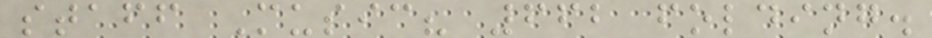staff Music? 662 folding.
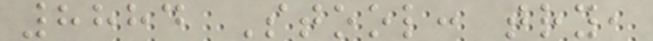8884 Stool: try,
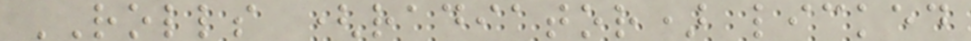ROLLS (radiator) licked
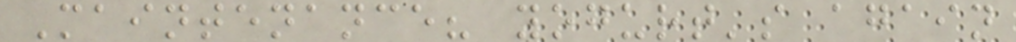Maintenance? yogurt's again
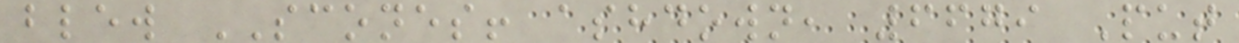blew SCONES! ashdown, 6679 Put
